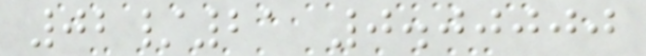02/21 0.00000
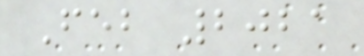Feb 2021
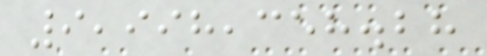9,998,358.28
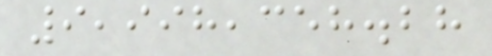9,998,358.28
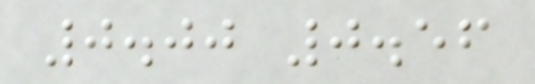0.00 0.56
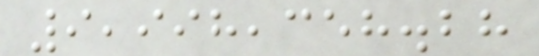9,998,358.28
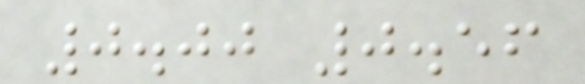0.00 0.56
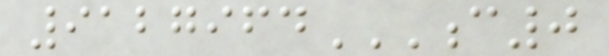9127964C0
